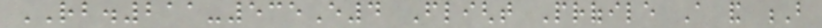RB.211-535E4 Flight Profile A and B
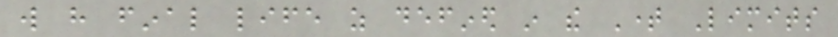will have final life as defined in the Time Limits
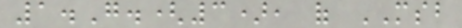1.G.(3), of MSB
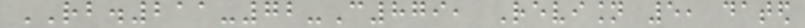RB.211-72-C879, Revision 5, dated
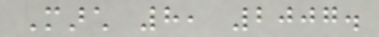March 8, 2007.
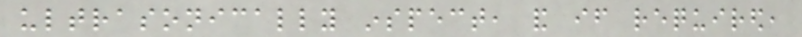ultrasonically inspect, and if required,
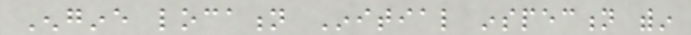Engine location Initial inspection within
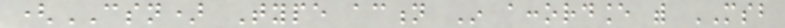(CSN) Type action In accordance with MSB
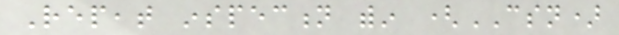Repeat inspection within (CSN)
